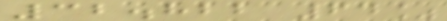32.822 64%
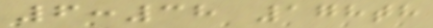6:38 178th
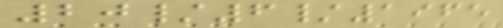20/6/1965
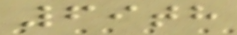69th
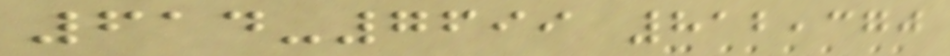614-7699 812,370
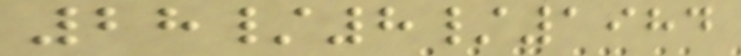28/8/1984
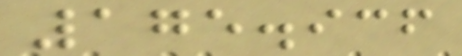175.936
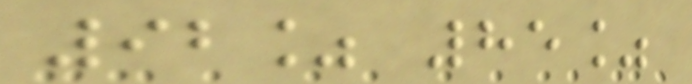92% 85%
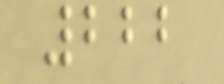222
